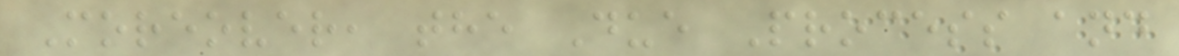Moreover, the Due Process and
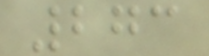273
